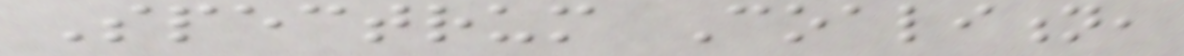Spectrum Coalition,
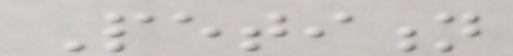Petition
